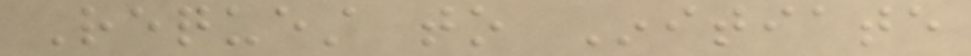Request to Initiate
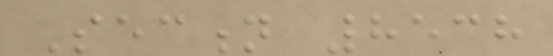Section 8538
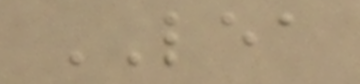LEA
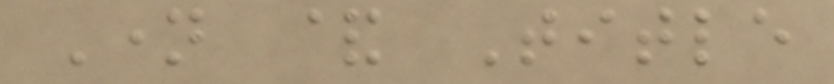Name & Title
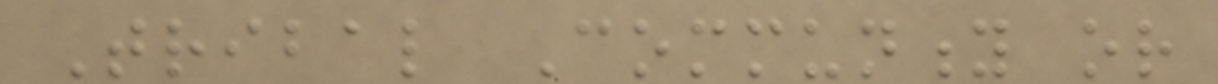Tribal Community or
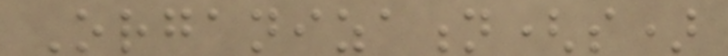Organization(s)
